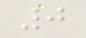0
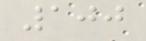100
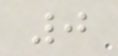0
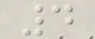4
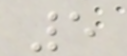5
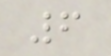6
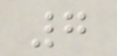7
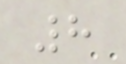8
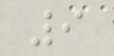9
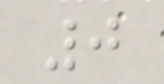0
